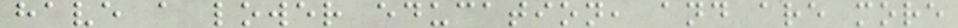have a lower education, and are more
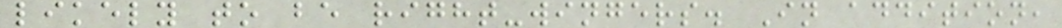likely to be right-wingers. In addition,
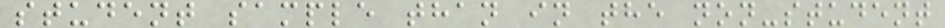student sample than in the non-student
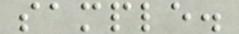sample.
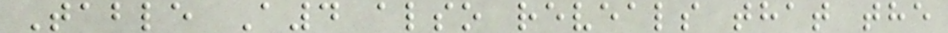Table A4 also reveals that the
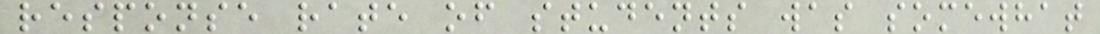response rate of students was somewhat
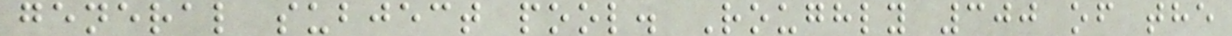general subject pool. Roughly 300 of the
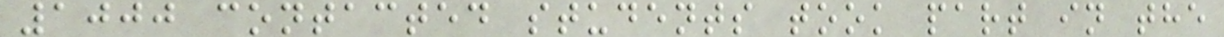1000 contacted students took part in the
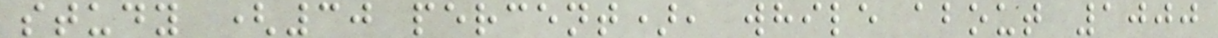study (30 percent), while about 1000
